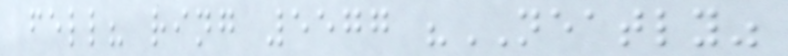fell? ring 5577 "NEATLY"
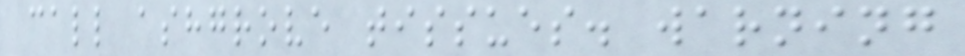call ashgrove tissues. warning
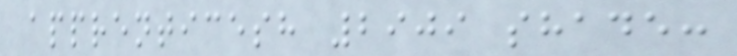apprenticesh 2909 shade:
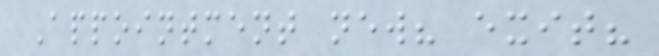Appointment new? exit?
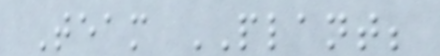Team PLANT;
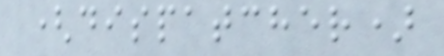(dispatcher)
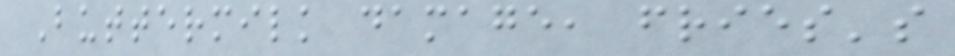Buttermilk damage, fries's
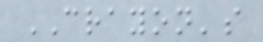CRAYON's
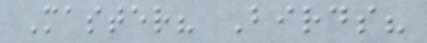Master? Birds?
